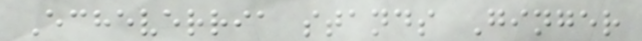Echeverria stands Ginger
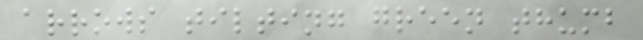arrows tilting green thumb
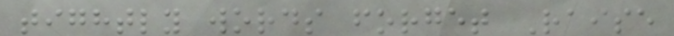tightly words forget Raise
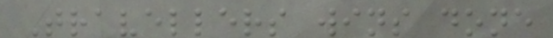Travellers wins done
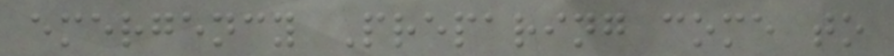emergency Preparing come to
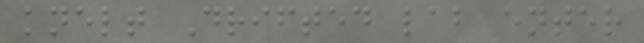knelt Drifted lab enter
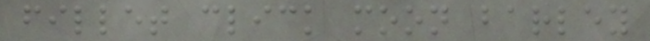fillet click moon barley
